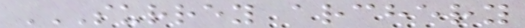SURREY ARCHERY
